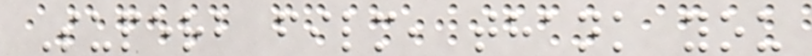Superb film, thank you
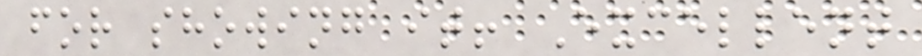for showing it! Excellent
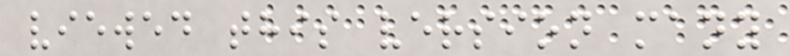viewed this version many
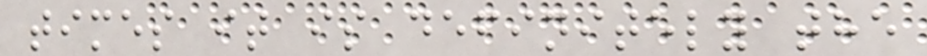times it is definitely the
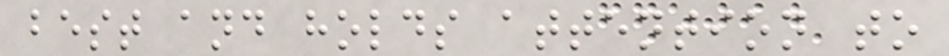best and holds attention to
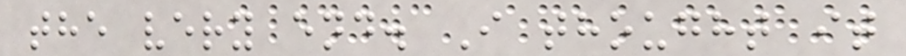the very end. I thought it
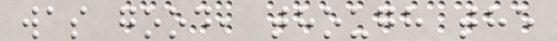was good, though the
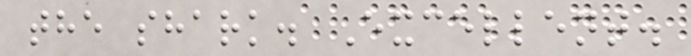the shark. Excellent.
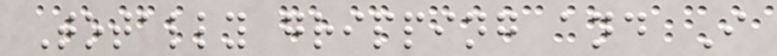Totally gripping and I
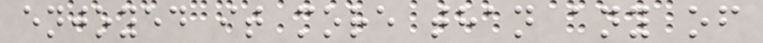enjoyed it more than any of
